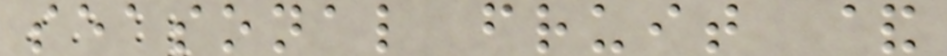seasonal fruit &
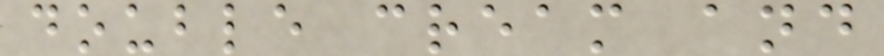double cream and
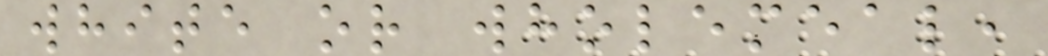white or wholemeal,
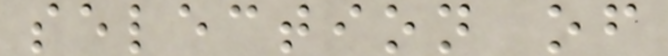selection of
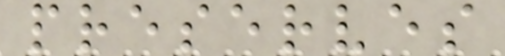preserves
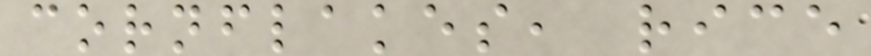cornflakes, rice
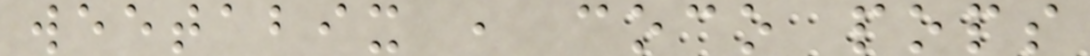weetabix , coco pops
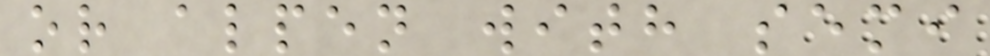or alpen with semi
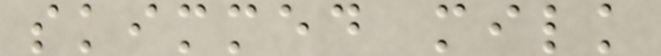skimmed milk
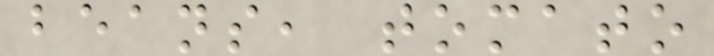beans, tomato
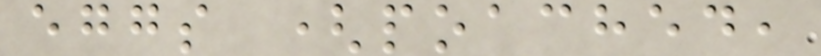eggs (poached,
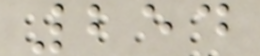254
